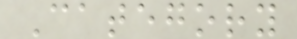Category
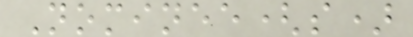Nominee(s)
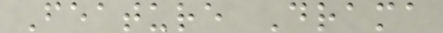Feature Drama
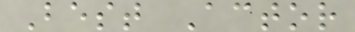Best Actor
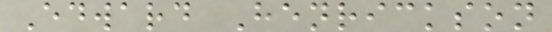Edward Henrickson
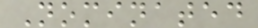Nominated
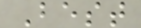Best
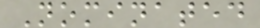Nominated
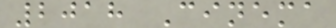2018 Cinema
